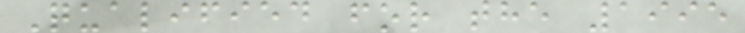Qualified for the 1995
